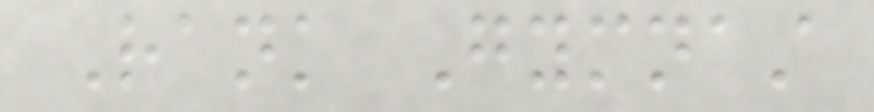Rank Gymnast
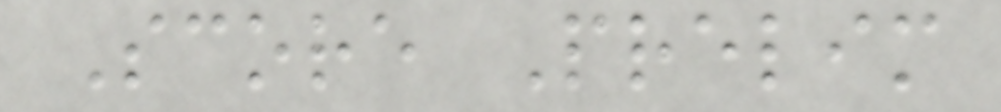Score Prelim
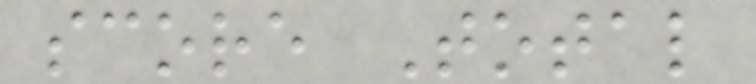score Total
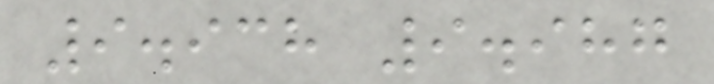9.938 9.987
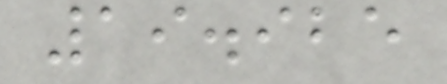19.925
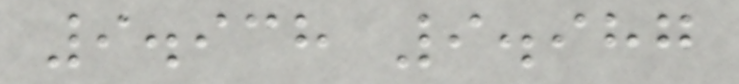9.938 9.987
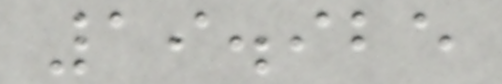19.925
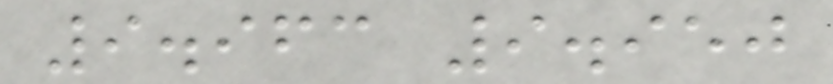9.963 9.950
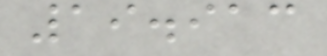19.913
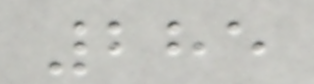285
